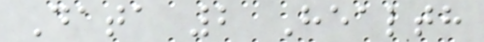Data 2 Health
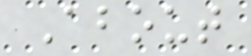About
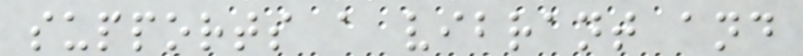supports a vibrant and
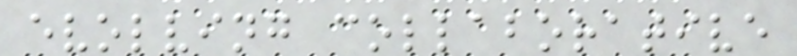evolving collaborative
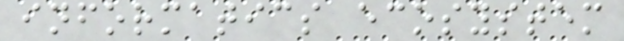informatics ecosystem
